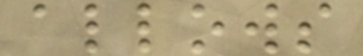allows
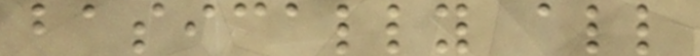basically all
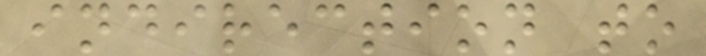indirection to
